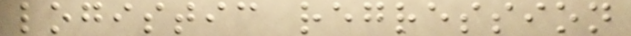logistic regression
